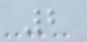2
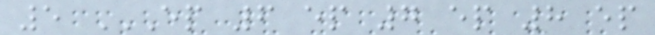5 EP 6 EP 7 EP 8 EP
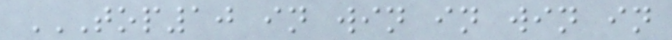TOP10 IN WIN IN WIN IN
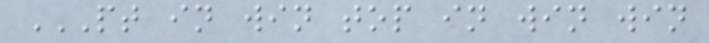PT IN WIN TOP IN WIN WIN
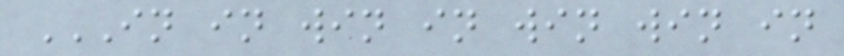IN IN WIN IN WIN WIN IN
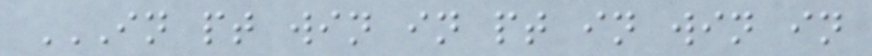IN PT WIN IN PT IN WIN IN
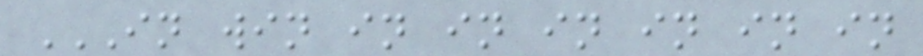IN WIN IN IN IN IN IN IN
